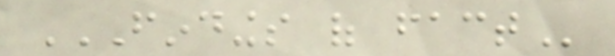FINDINGS OF FACT
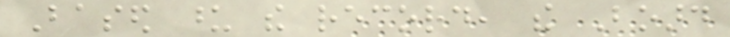Based upon the record, the Board
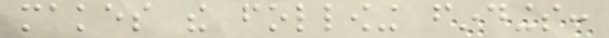makes the following findings:
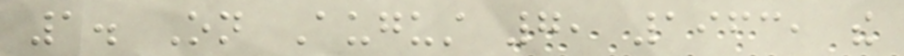1. On August 7, 1963, the
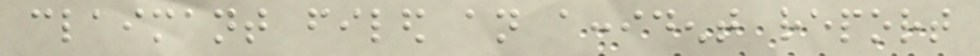claimant filed an accident report
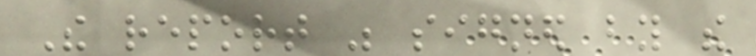The report was signed by the
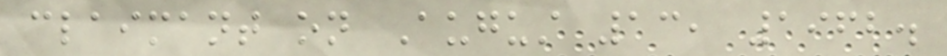claimant on August 13, 1962.
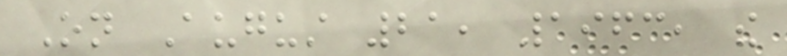On August 21, 1963, the
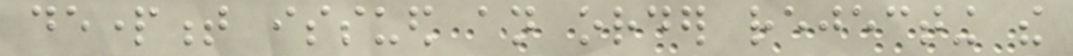department issued an order rejecting the
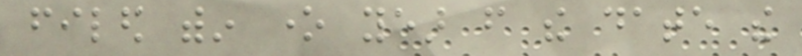filed within one year from the date the
